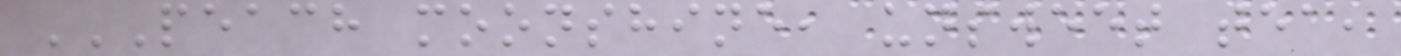PEACH MOONSHINE, UNSWEET TEA,
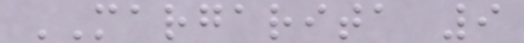MARGARITA 9
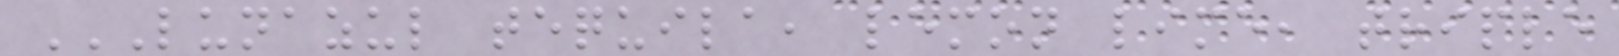LUNAZUL TEQUILA, LEMON LIME, TRIPLE
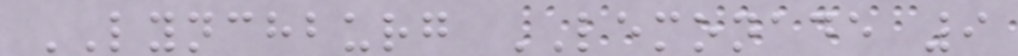LYNCHBURG LEMONADE 9
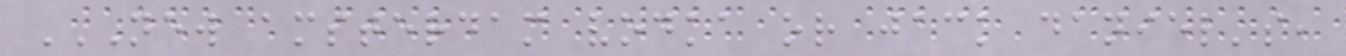NEW AMSTERDAM VODKA OR JACK DANIEL'S,
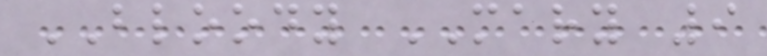BLOODY MARY 9
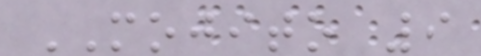MOJITO 9
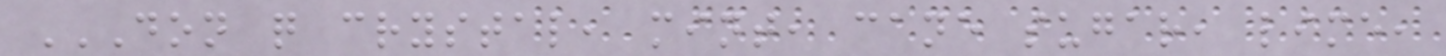DON Q CRYSTAL, MINT, CANE SUGAR, LIME,
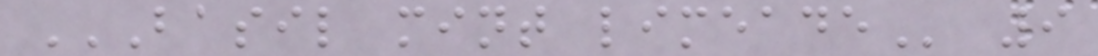BASIL MINT LIMEADE 9
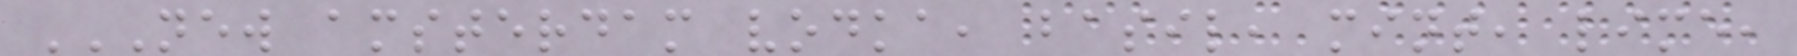NEW AMSTERDAM VODKA, BASIL, MINT, LIME,
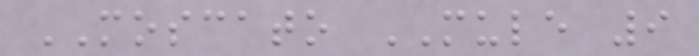MOSCATO MULE 9
